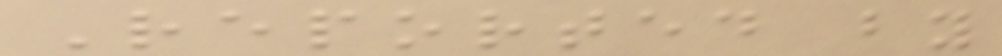Reported by
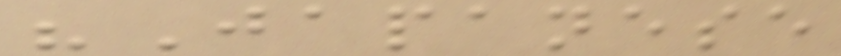"Japanese
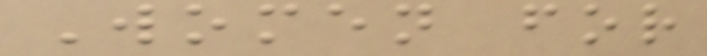Women for
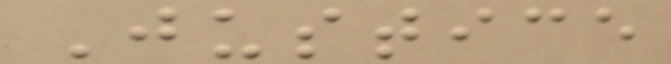Justice
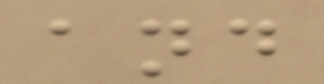and
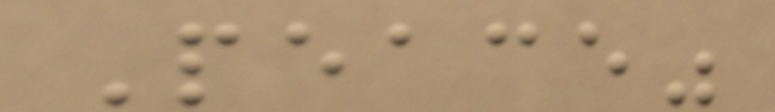Peace"
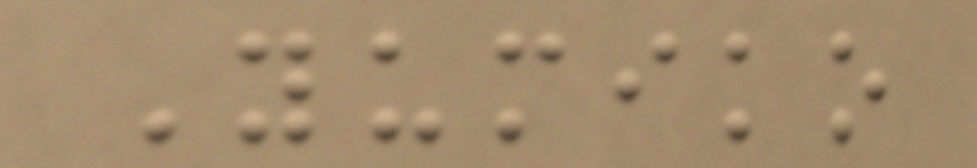Yumiko
